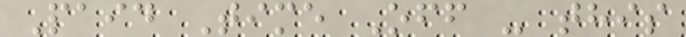Paid Time Off - this
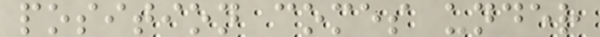position comes under
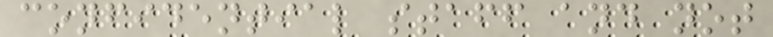confidential staff and not
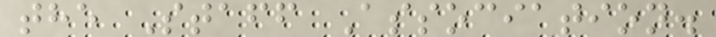the Staff Association.
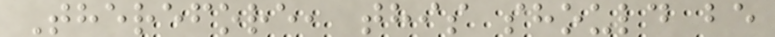Therefore, this should be
